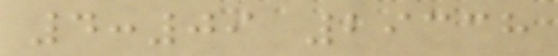4:09 29338
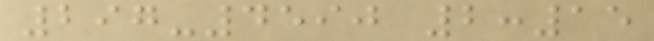297-4590 2:15
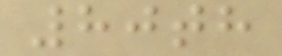80th
